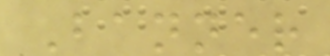Banner
